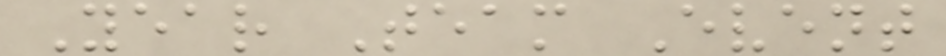Year Team Event
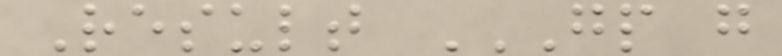Result GP G
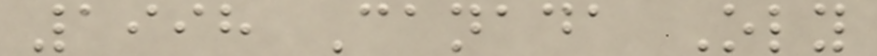1998 Canada Oly
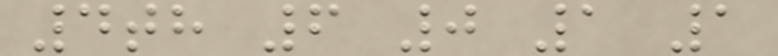4th 6 0 1 1
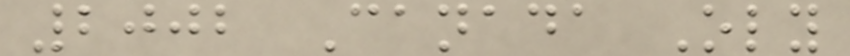2002 Canada Oly
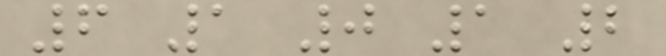6 1 0 1 2
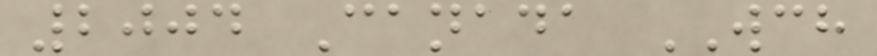2004 Canada WCH
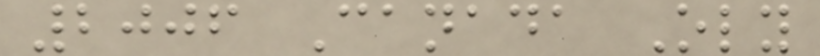2006 Canada Oly
